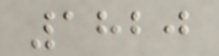1820
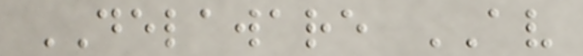DELAWARE AV
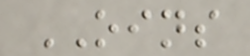OINS
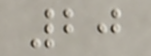20
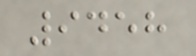9458
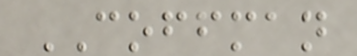COFFMAN
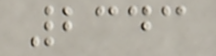2343
